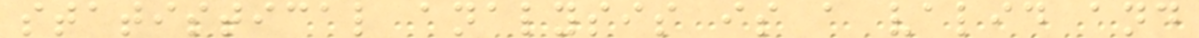statistical analysis is a valid and
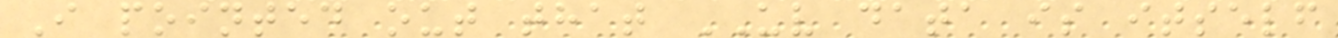I pointed out that UV data is itself
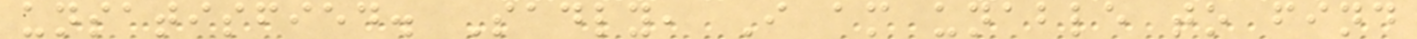unsatisfied. Sadly, I am unable to find
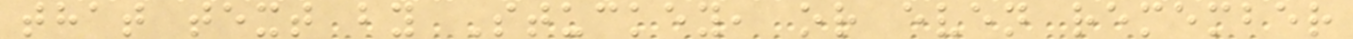that text by Stuckey, or even remember
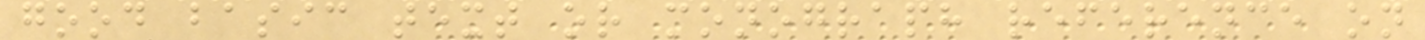good basic text or monograph reference on
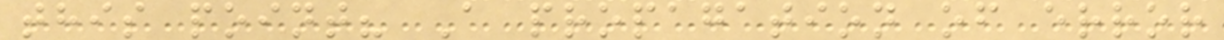this point? A propagation of error
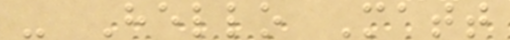- Hello Matt
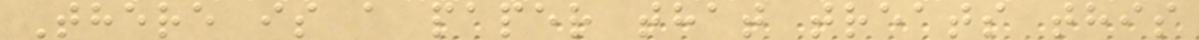There is a paper that treats this
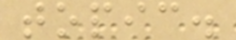topic.
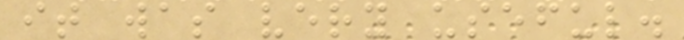it was very useful.
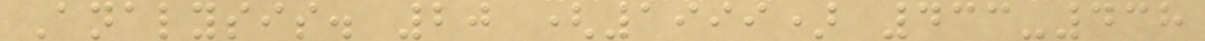Analysis. 20 (1999) 433-438
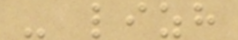- lizh
